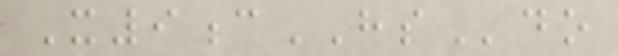X9cHSdo
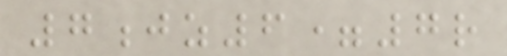7jz6=7r
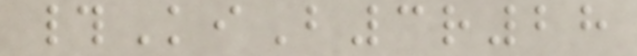#KiB3r28
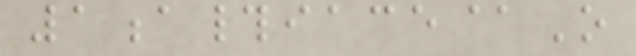1a#iace@O
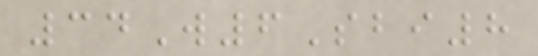34W6Sbi8
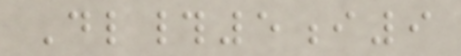Dl#5i9
